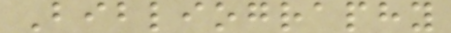Bibliography
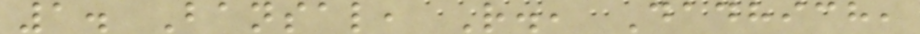1. Bansal, R., Dadhich,
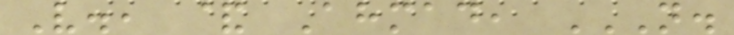V., & Ahmad, N.
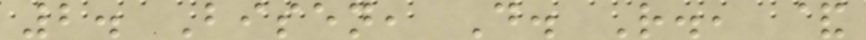2. Bisen, D. R., &
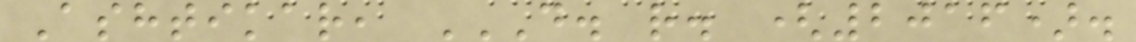Ashtikar, D. R. (2016).
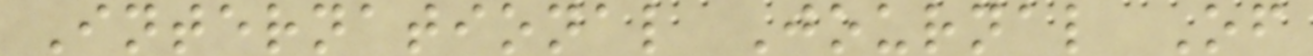International Journal Of
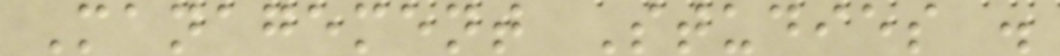Management Studies .
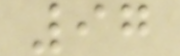97
